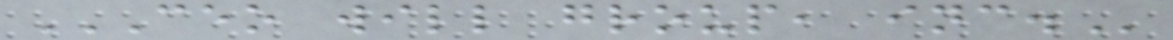CEO WILL GROUP, INC.
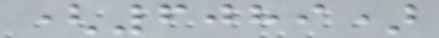(6089)
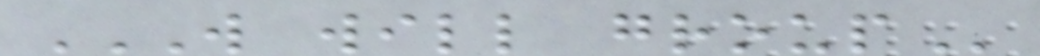W WILL GROUP
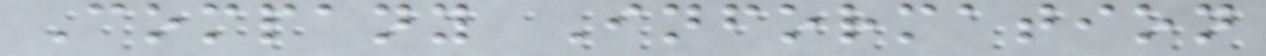Company Information
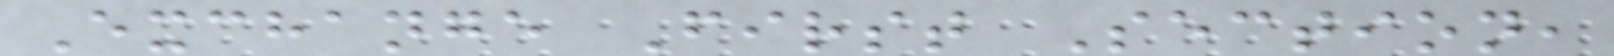Exchange First Section,
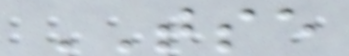TSE
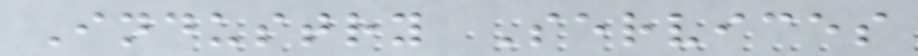Industry Services
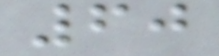60
